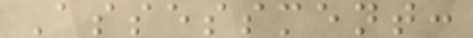Assessment:
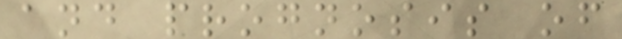and prognosis of
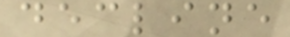decline
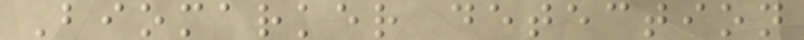Biomarker detection
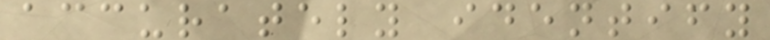accurately identify
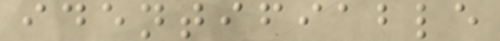identifiable
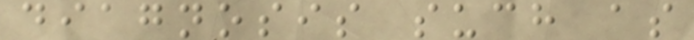diagnosis such as
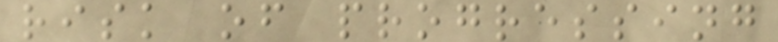risk of progressing
